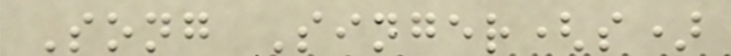Song Singer(s)
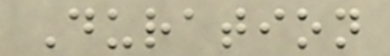Duration
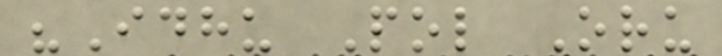"Idhu Pol Oru
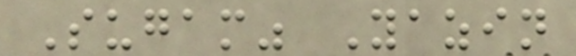Sugam" Yazin
